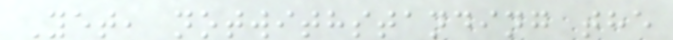Yet, notwithstanding the
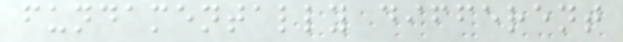fundamentally different
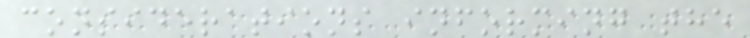considerations informing the
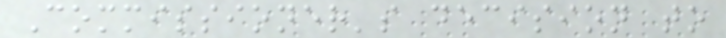Commissioner's decision to
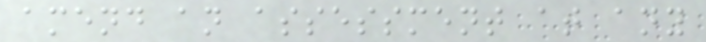amend an assessment at any
